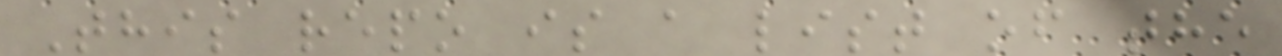This repo is a list of the
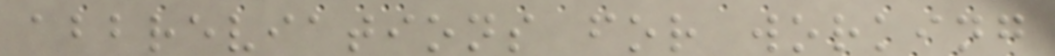abbreviations for working
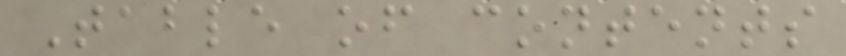Table of contents
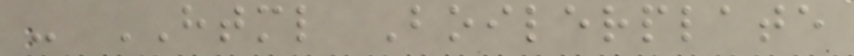- HTML Boilerplate
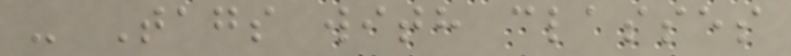- Tags with classes
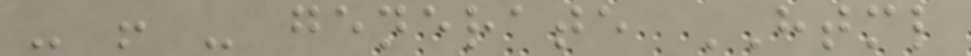- ! - generate HTML
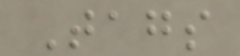Tags
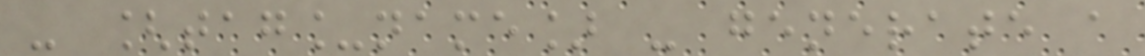- [tag_name] - generate a
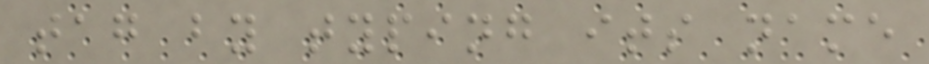tag by typing its name
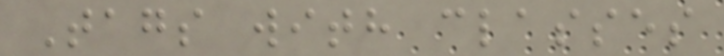Tags with classes
